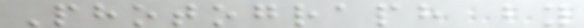Photograph by
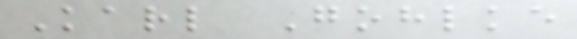Karl Gohlke
